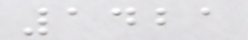1421
